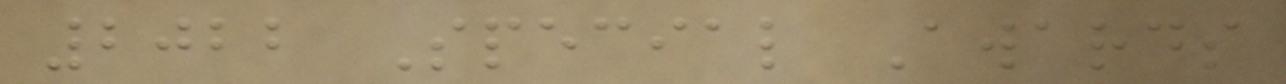2022 Special Awards
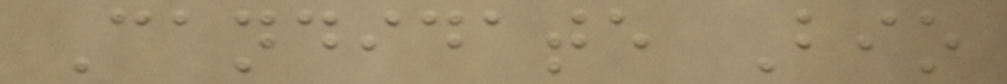Candidate Bio
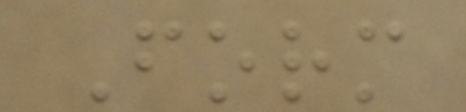Form
